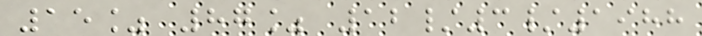15% 87% 12/3/1988
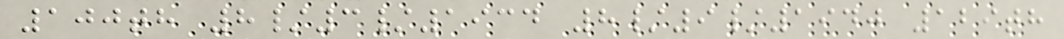100th 8/3/1934 8/9/1940 129th
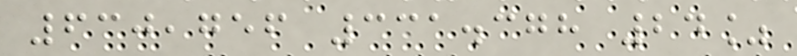630,756 331.378 24%
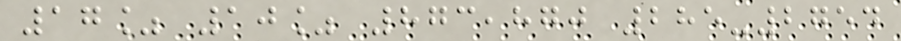17% 10% 873,870 285-2754
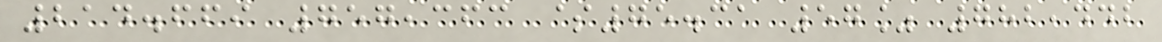214.669 757,363 $75.31 57% 782,442
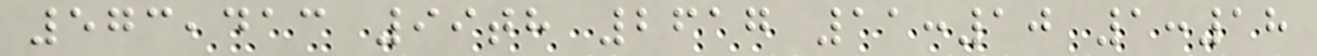573,413 99th 2617 11:10 1:18
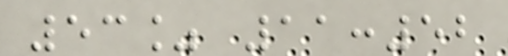53% 11:52
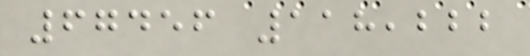67456 118,222
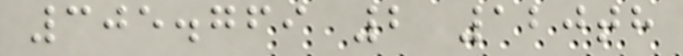305.769 2 120th
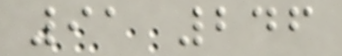91 246
